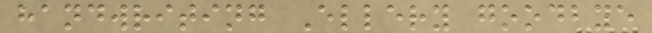handwriting Ellery goodbye
